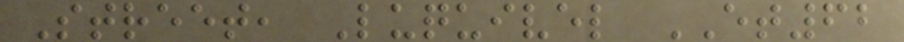Street, Luquivel ET62
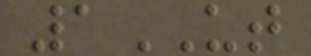1UT
